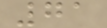71
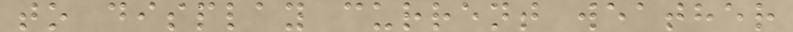to display current weather
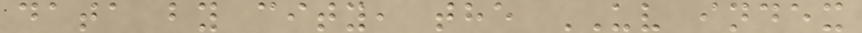data by city, the UV index
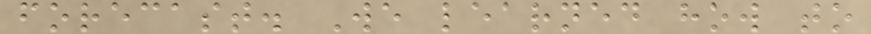forecast. We learned how to
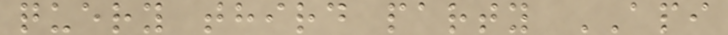query third party API
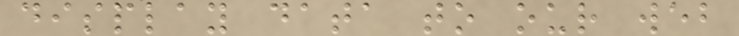display data to our web
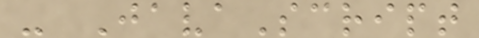- JavaScript
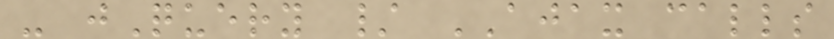- jQuery / AJAX calls
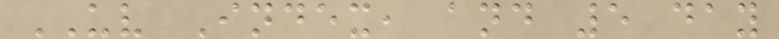UV Index, and 5 day
